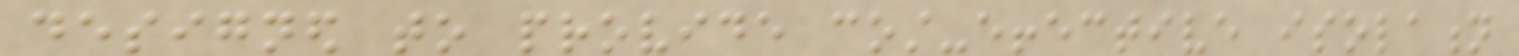designed to provide cost-effective isolation
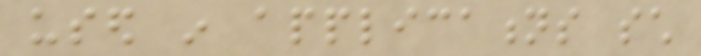used in applications such
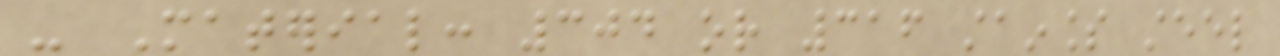- Material: 304 or 316 stainless steel
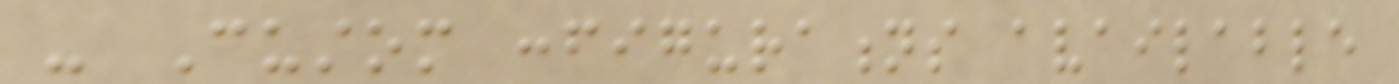- Custom configurations available
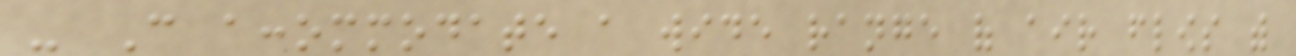- Can accommodate a wide range of air flows with
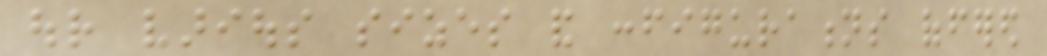our various sizes and configurations offered
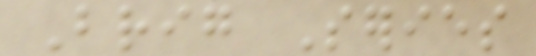Brig Series
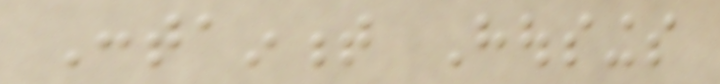Containment Housings
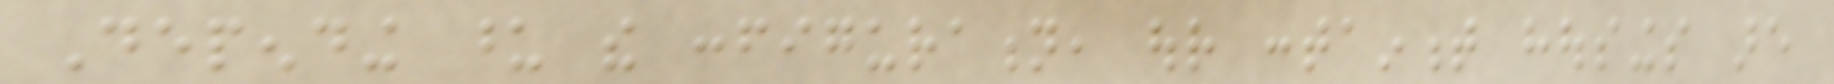Depending upon the configuration, our containment housings are
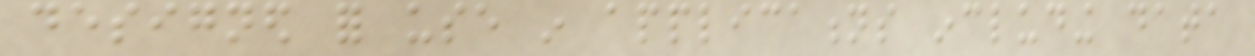designed for use in applications including data
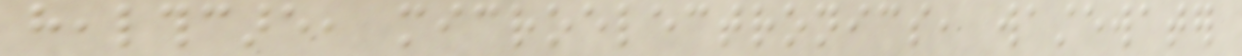healthcare, microelectronics, wastewater
